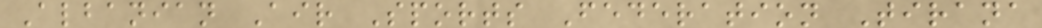Albanian Air Sports Federation Tirana
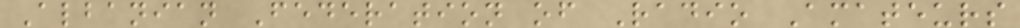Albanian Federation of Radio Amateurs
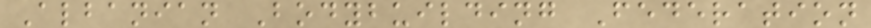Albanian Bodybuilding Federation
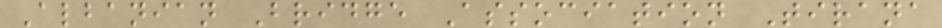Albanian Bridge Association Tirana
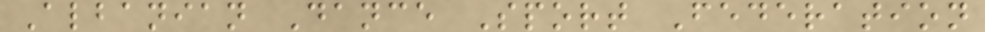Albanian Dance Sport Federation
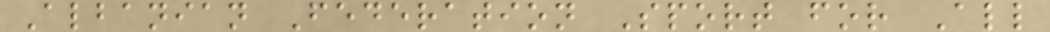Albanian Federation Sport for All
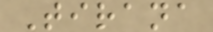Tirana
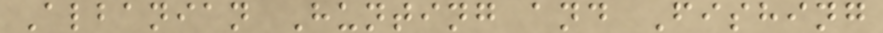Albanian Hunting and Fishing
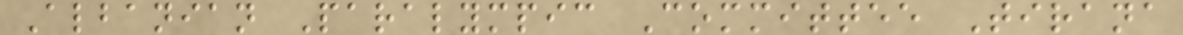Albanian Paralympic Committee Tirana
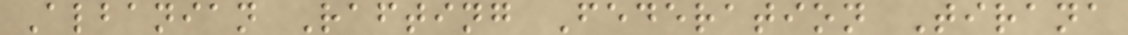Albanian Rafting Federation Tirana
